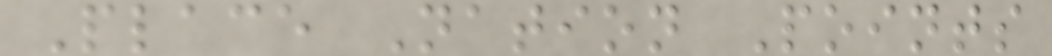Place Nation Points
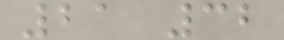21 32
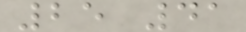25 41
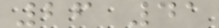26 41
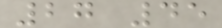27 45
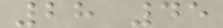28 45
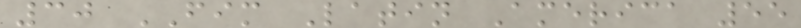30 FIM Latin America 55
